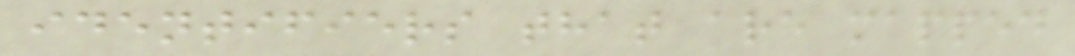identifiers that are mapped
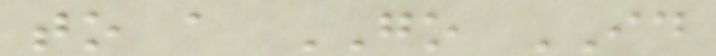to a GO ID
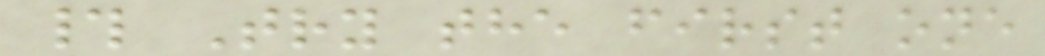# Try the first one
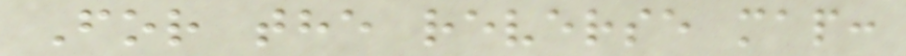For the reverse map:
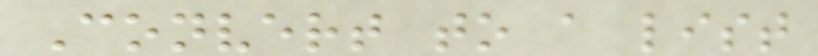Convert to a list
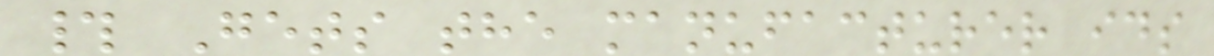# Gets the manufacturer ids
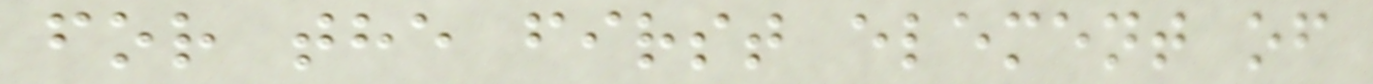for the first element of
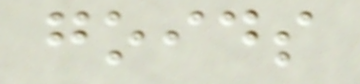goids
